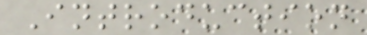Introduction
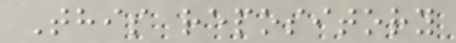This repository
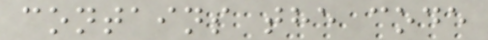contains the code
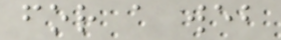for a web
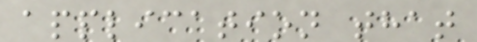application that
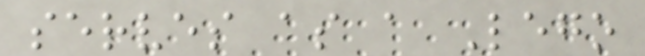serves as a Lego
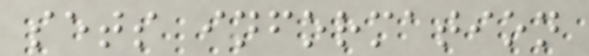sets information
